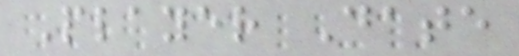Player Date
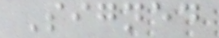Signed
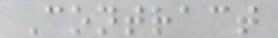Contract
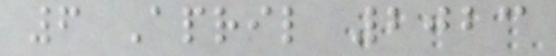6 April 2023
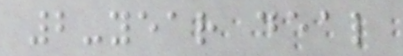2-year deal
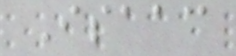Isaac
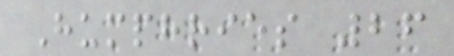Humphries 26
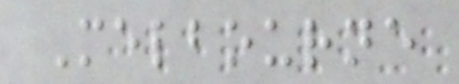Melbourne
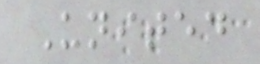United
